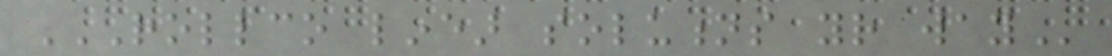ROLLCO LINEAR SOLUTIONS YOUR WAY
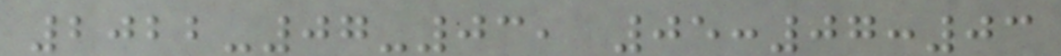2022-07-03, 05:07:03
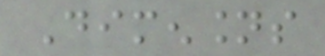Dimensions
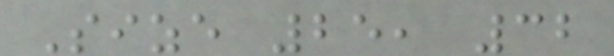Size 25, 32
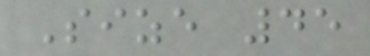Size 45
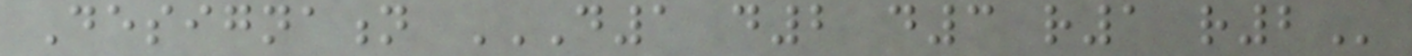Designation D1 D2 D3 R1 R2
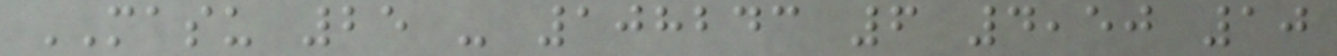MASU 25 - 108243 6 4,50 10
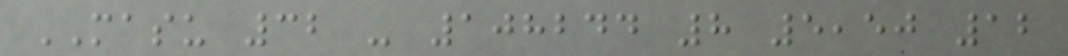MASU 32 - 108244 8 5,50 12
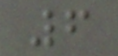6
